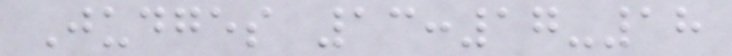Judges 13:17-18
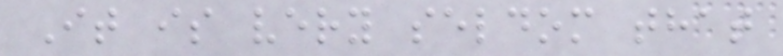It is very seldom that
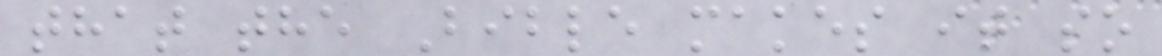that the Bible makes it so
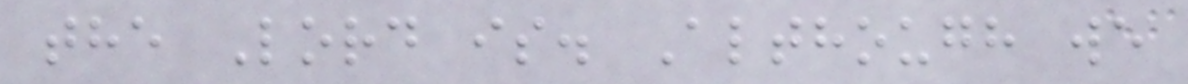the Lord is. Although we
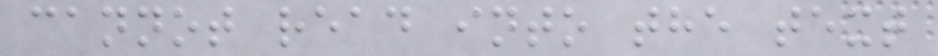cannot read into the text
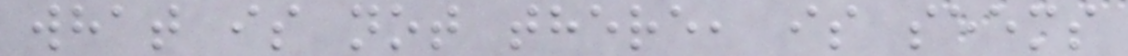what is not there, is seems
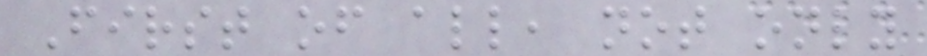First of all, not only
